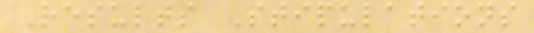Results Stipulations
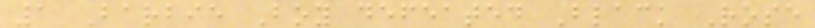1 Barbie Boy defeated Black Rose
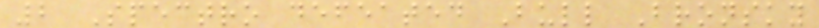2 Spectro defeated Bull Bronsky
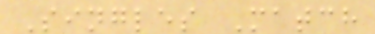Singles Match
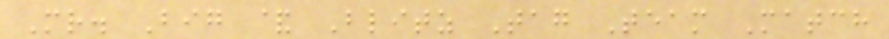Mr. Big & Blitz Tag Team Match
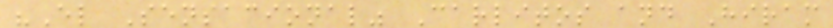"El Sensacional" Carlitos and Hiram
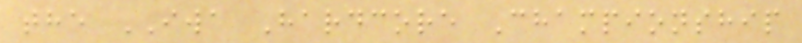the IWA Hardcore Championship
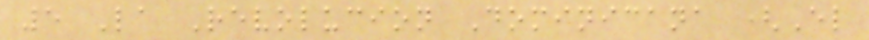5 La Revolucion Dominicana (El
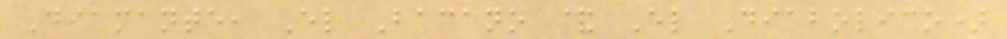Diamante, El Bacano & El Diabolico)
